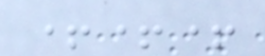+++
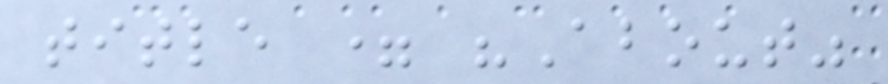title = "About"
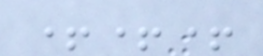+++
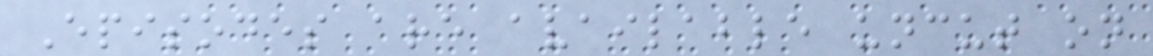Episodes are available uncut on
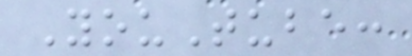YouTube:
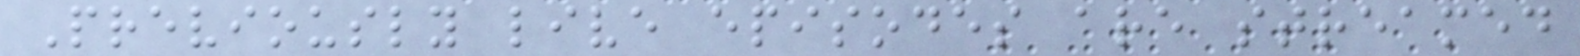Previously live episodes are streamed
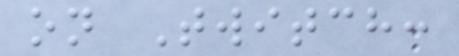on Twitch:
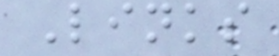Links
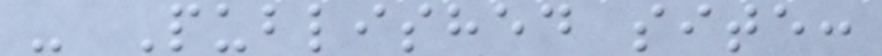- Published site:
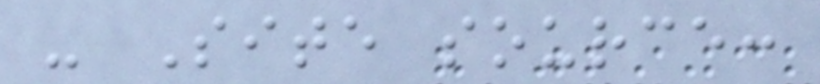- Site source:
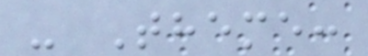- Theme:
